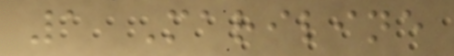1 Mariline
